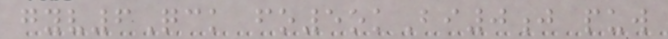gyv6Qck fo5okBi0j puw
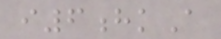i6hkA
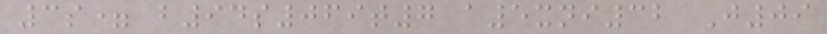3s= b94s069t7 a5xni32 J09
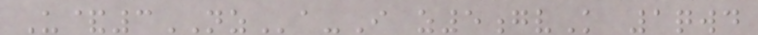U&3NZa-I z5gvK 1qwd
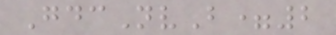GdcNvB=2
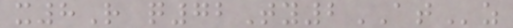x8R q72Ty2ATz
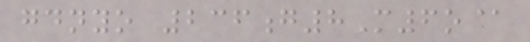gdnyo 236g8M6o@
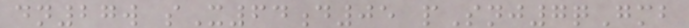dn27w sX64d05 pSnj7qGmb
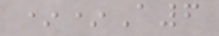**A6
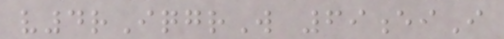v4rIqgrW 69eiI
